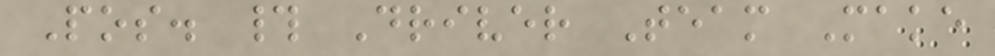Pos. # Driver Team Make
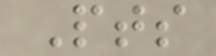Pts
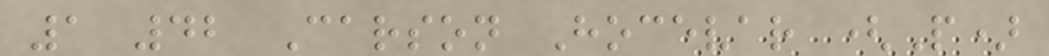1 42 Carson Hocevar (P)
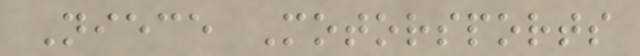Niece Motorsports
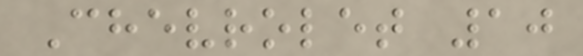Chevrolet 10
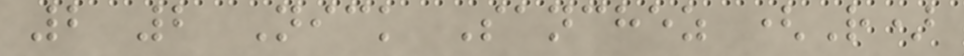2 2 Nick Sanchez (R)
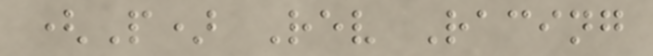(P) Rev Racing
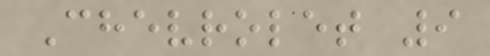Chevrolet 9
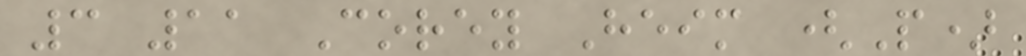3 11 Corey Heim (P)
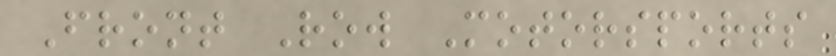Front Row Motorsports
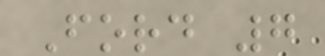Ford 7
